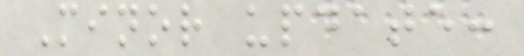Minor update:
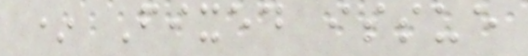* Fixed issue
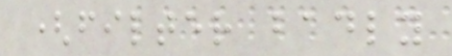(filter badly
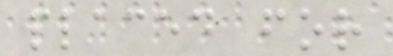placed for
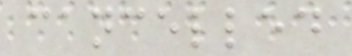cancelled
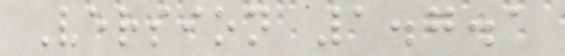Version 1.7.1
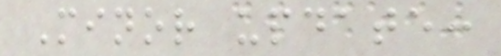Minor update:
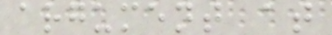argument at
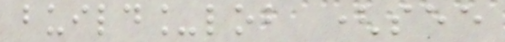build_lob (see
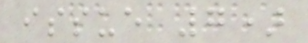issue 7)
